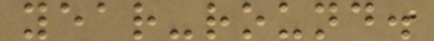year-round.
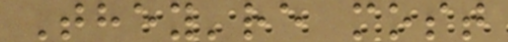They're most
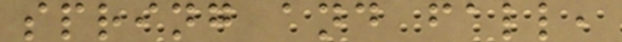spring and fall,
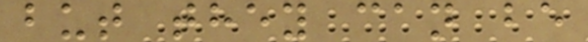but they can be
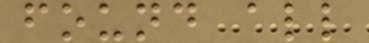found all
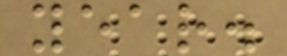year.
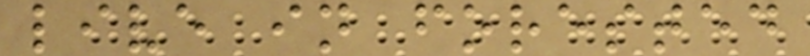live in forested
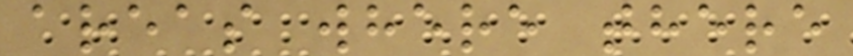areas where there
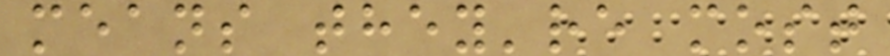means they're most
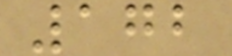172
